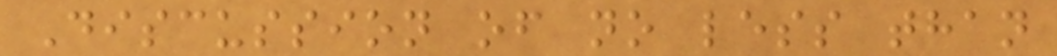Discussion of no less than
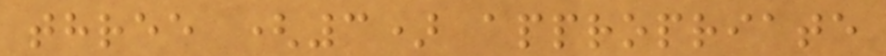three (3) appropriate
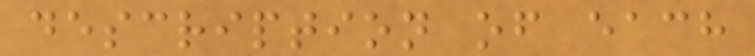description of each
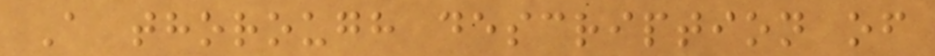A thorough description of
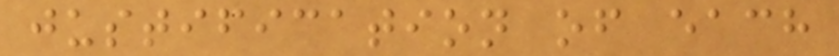justification of each
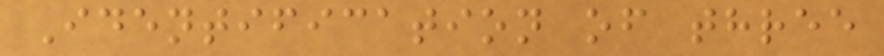Identification of three
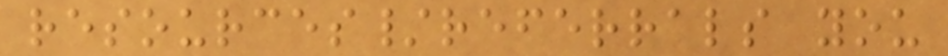resources/referrals you
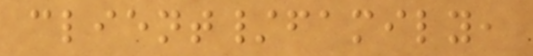client/family,
